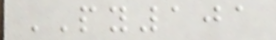PY101
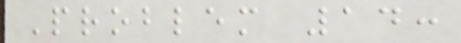Problem 14:
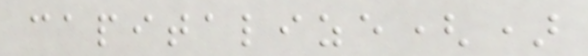capitalize()
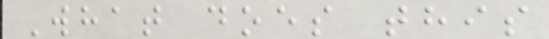What does this
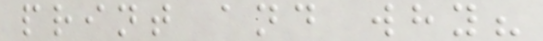print and why?
